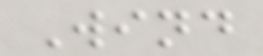Wind
